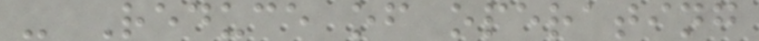- Reduce of operating
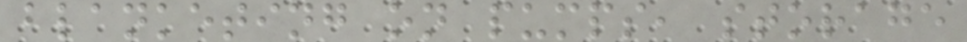blanketing on pumps, storage
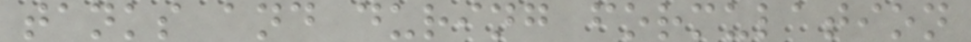tanks and during formulation
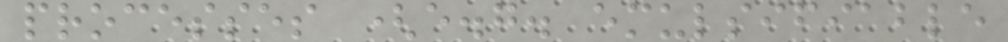processes (e.g. emulsifiable
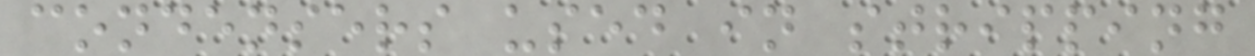condensers used in stripping
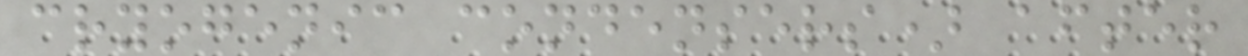cryogenic condensers) after
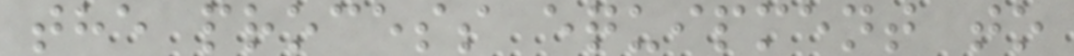the process equipment to
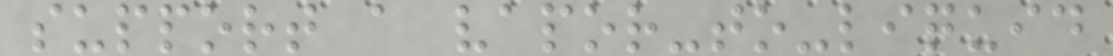support a vapor-to-liquid
